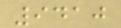9410
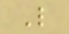L
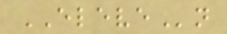ELEVEn
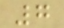7
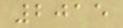2015
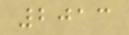2013
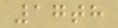17th
